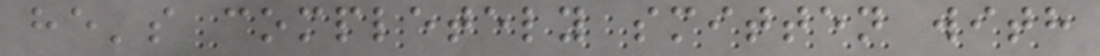he's completely smitten with
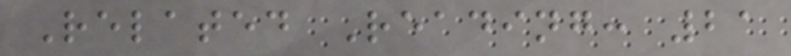Related Reading: 21
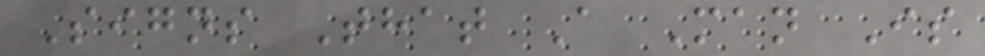Signs That A Man Is
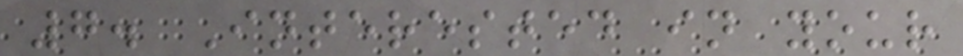7. Interested in your
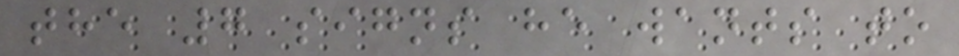the 7 signs he wants to
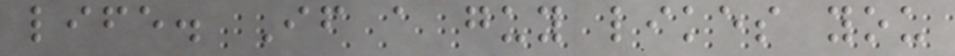life. If a guy likes you
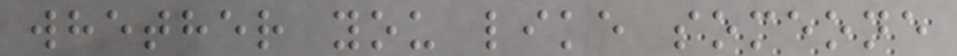whether you like someone
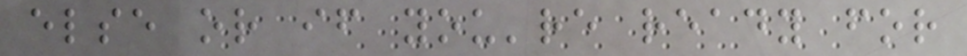else or if you're ready for
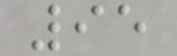95
